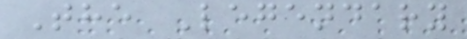The Legendary
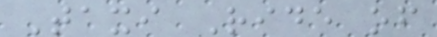Taxi Ride of
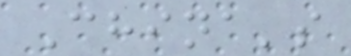China's
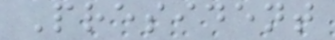President
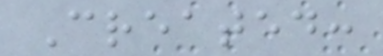Created:
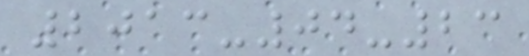2013-04-23
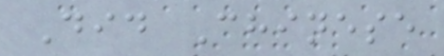Did Chinese
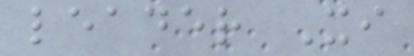leader Xi
